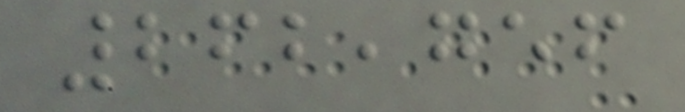262,756
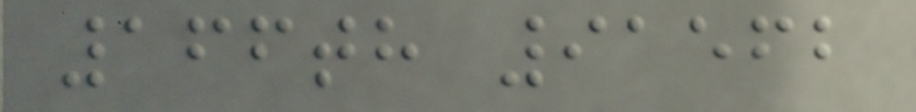166th 91562
